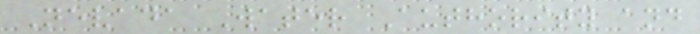Nevada Water Authority and
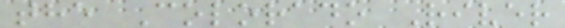the Colorado River
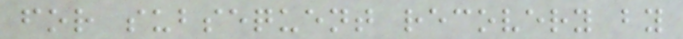for subsequent recovery by
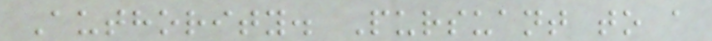Authority. Pursuant to a
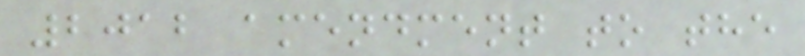2012 amendment to the
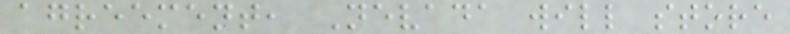agreement, Nevada will store
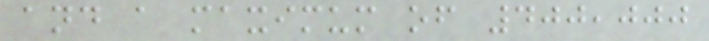and a maximum of 400,000
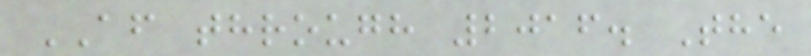AF through 2016. The
